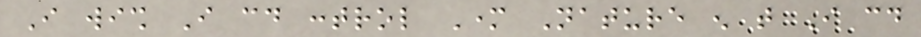I wish I could control Mother Nature enough that I could
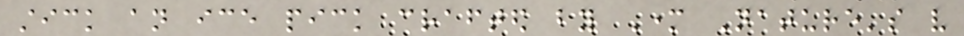stick an ice pick crafted by Mother Nature's very
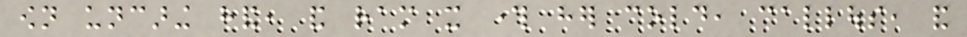own uncaring hand, and ram it through her cold, callous, and
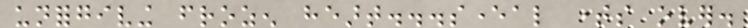unforgiving frozen heart...several times over.
